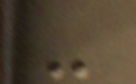-
